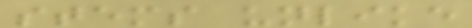stems unlike
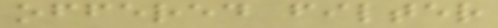offered filter
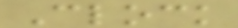Clock
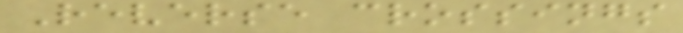Reverse crossings
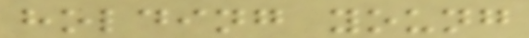holding young
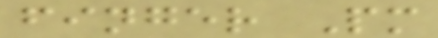finger Pm
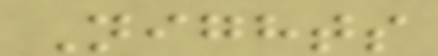Nights
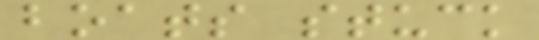boats stuck
